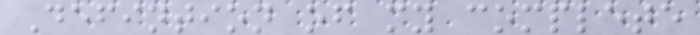Defintion of my complete
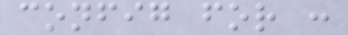config for :
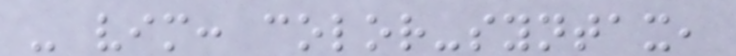- vim: color-syntax,
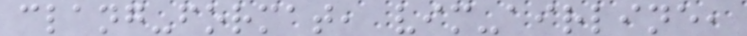clang-format, vim-airline,
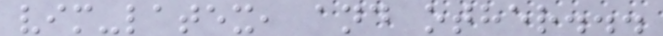vim-latex, and other...
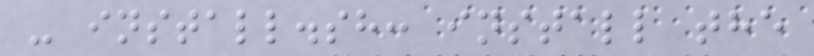- install.sh: install the
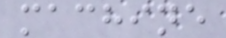machine
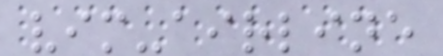vim-airline
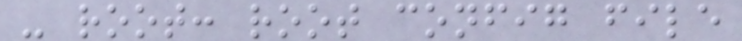- root: root config file
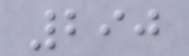290
